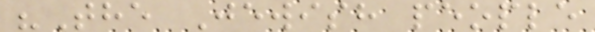"The Jewish people
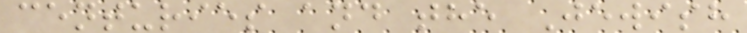centuries and the Jewish
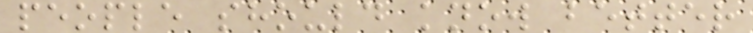people should know better
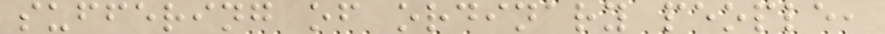suffering of ordinary people,
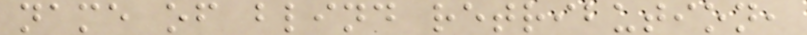name of blind retribution,
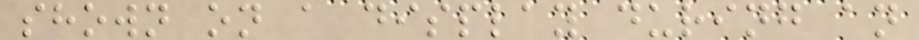shown on a display during an
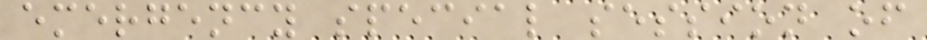emergency special session of
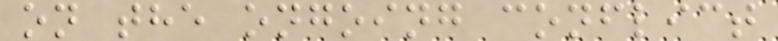on the ongoing conflict
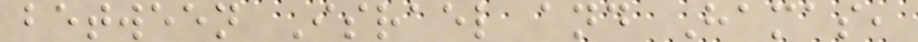between Israel and Hamas,
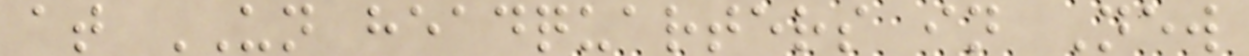at UN headquarters in New
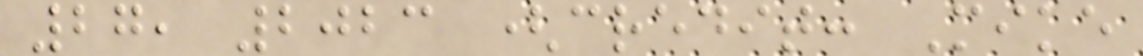27, 2023 (credit: Mike
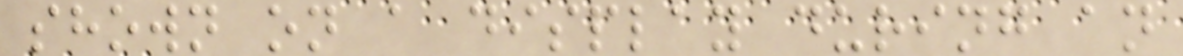shown on a display during an
